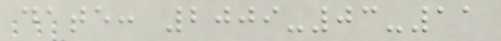date: 2009-03-11
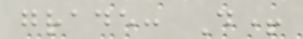grade: D+
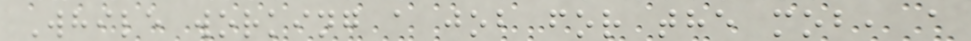While working a job for the mob, a
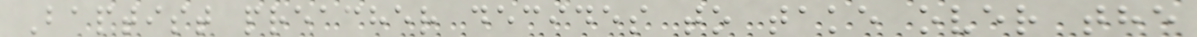Baptist preacher decides to take over the
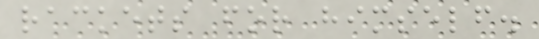rackets for himself.
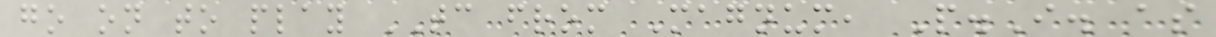go on to play TC from Magnum, P.I. as
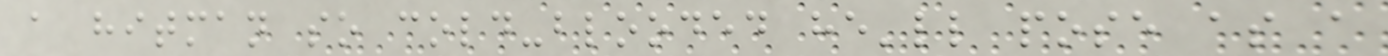a hitman so cold-blooded he'll pose as a
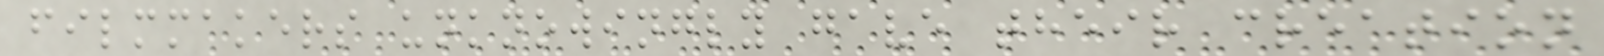filmmakers unknowingly gave their creation
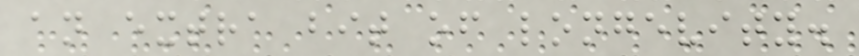an extra bit of longevity.
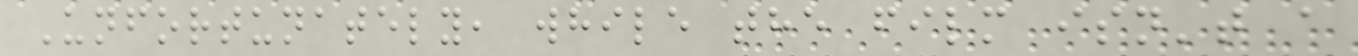Unfortunately, while the film isn't a
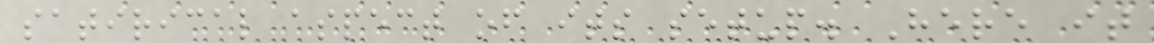satirical aspect of its setup. Here it
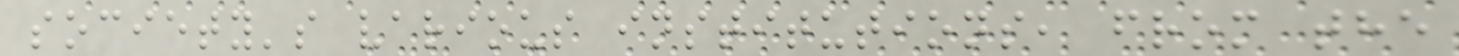society's various institutions, from the
